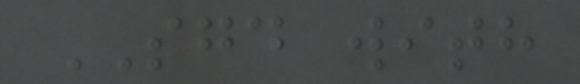SGD with
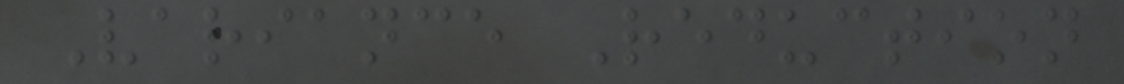Variance Reduction
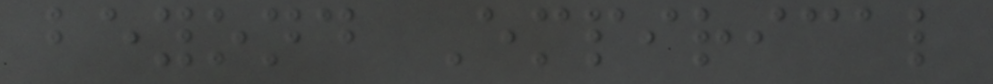beyond Empirical
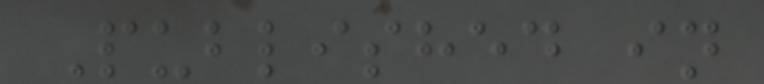Published in
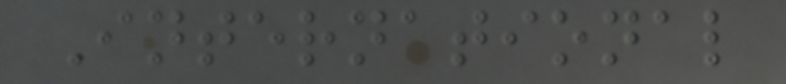International
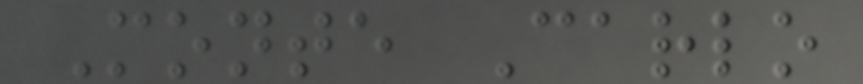Monte Carlo
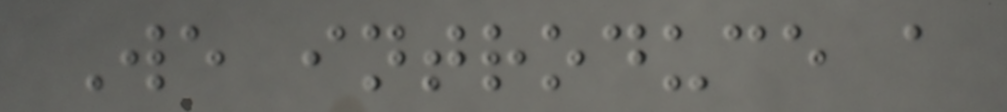We introduce a
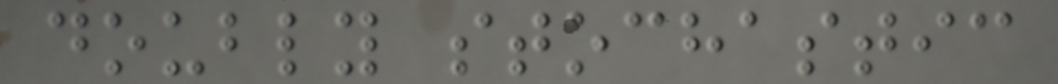doubly stochastic
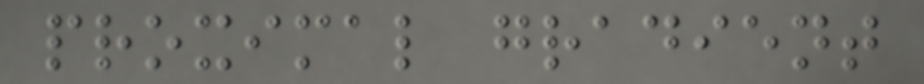proximal gradient
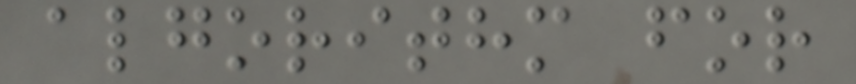algorithm for
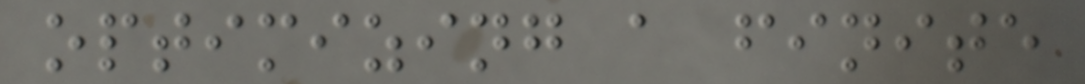optimizing a finite
